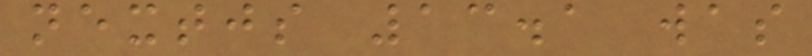nextjs 13.1 was
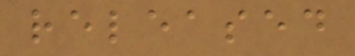released
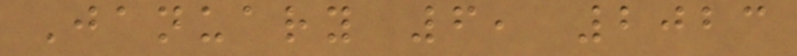January 6, 2023
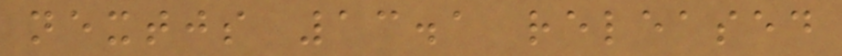nextjs 13.1 released
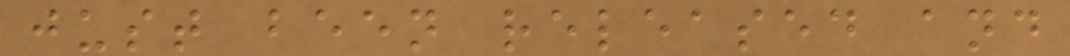just been released and
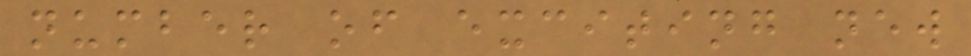number of exciting new
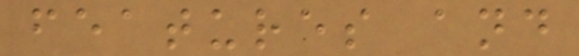features and
